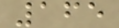165
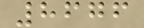8676
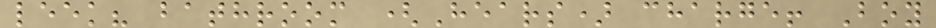leek? bathroom (Hears) charge! Boy
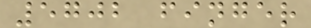5702 finger
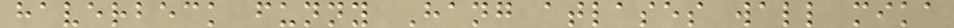haverbeck funny Hang atlases wall mika
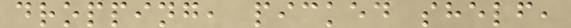dropping, picked shelf,
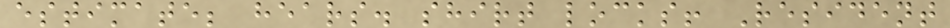estimate; hears. shirt locks! Resident
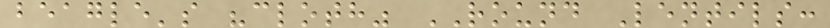beagle's "cloth" ROUND Lentils:
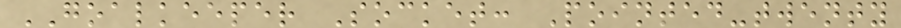GOALKEEPER Socket: Pointed-twenty
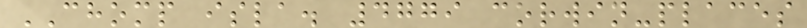CHOMP isla. 4779 corwin-places
